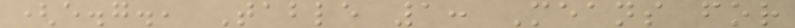(e.g., Table 1: Means for
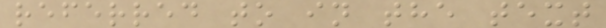referred to in the text
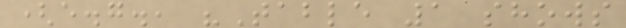(e.g., "Table 1 shows
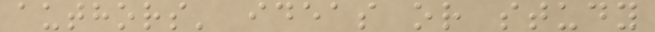authors' ideas or study
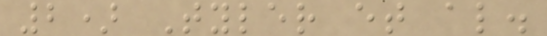2) Tyler et al.
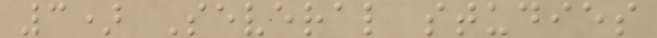3) Several studies
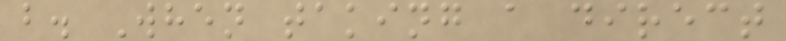b. When taking a direct
